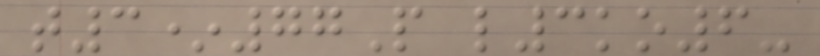t3*77P l3ko6-
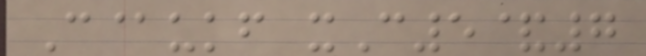C@ukf xC5&7
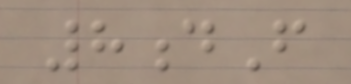8dF
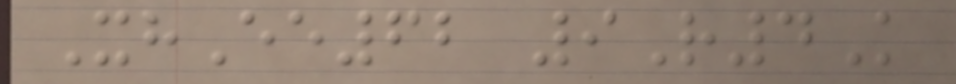XhEe62 9R4K
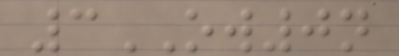3OW0n
